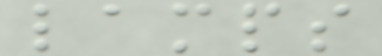lamps
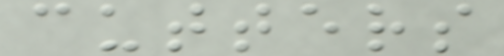cutters
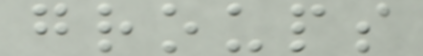groups
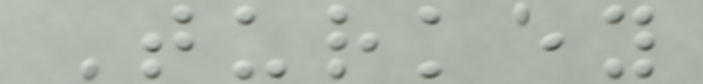Turkey
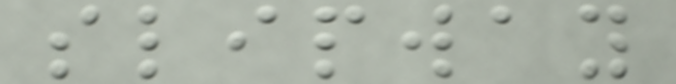slipway
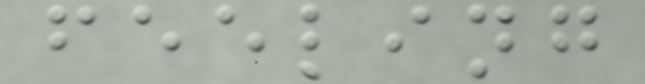feeling
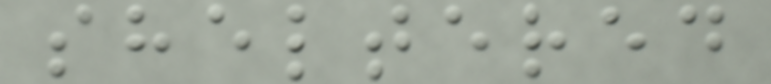sheltered
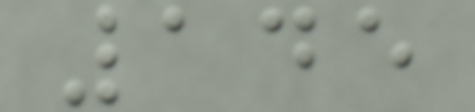145
